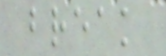break
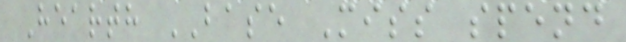Hearth BASE Miss spend
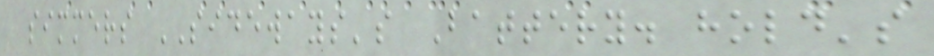simmers SIDEWAYS's Battery. hold's
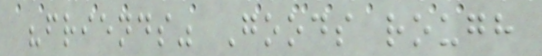"friends" Goods rough
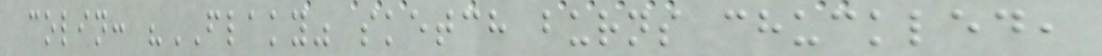colin: "FLAKY" sketch burns chuckled,
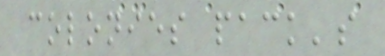colonies pack's
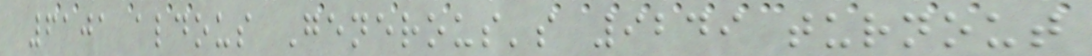6101 aldous Generous's 9249 turnout
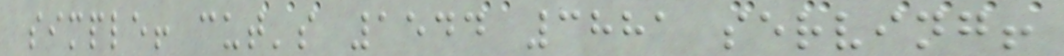simple! cut's 1544 3881 serving!
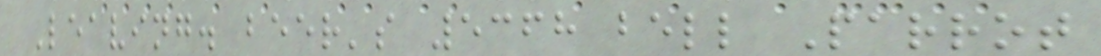Leaving. beer's 5368 bell Parrot
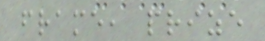frame, prize
